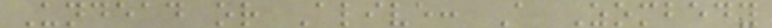Undead or Alive: A Zombedy
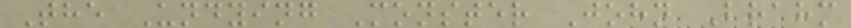The Undying Monster John Brahm
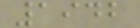1942
